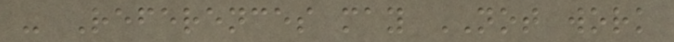- References may NOT work
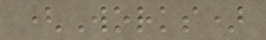(Works)
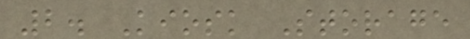2. Kiosk Storage
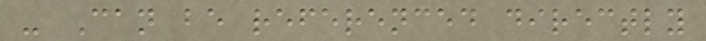- Can be referenced directly
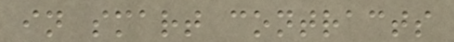in smart contracts
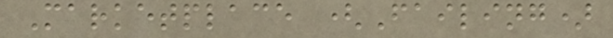Marketplace (Failing)
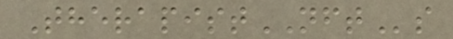TherapistNFTs
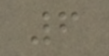6
